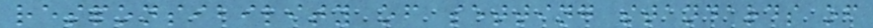responsibility of setting standards of
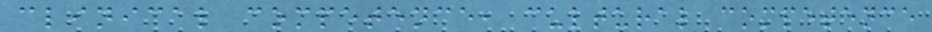clinical competence, cultural competence
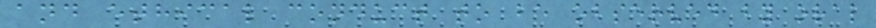and ethical conduct to be observed by oral
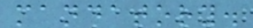mandatory.
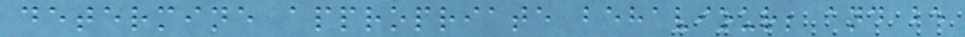determine appropriate behaviour; and be
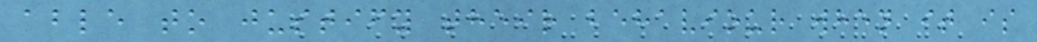able to justify their behaviour when it is
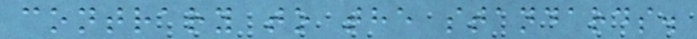contrary to the standards.
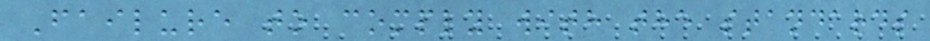Failure to comply with the standards
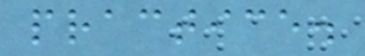practice.
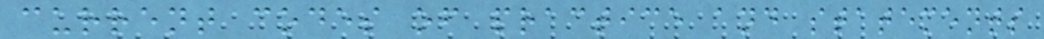current codes of practice and statements
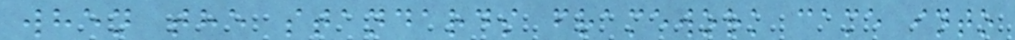when the standards framework came into
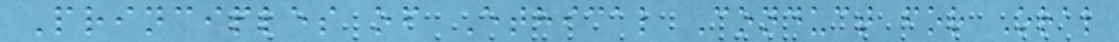Principles of Ethical Conduct for Oral
